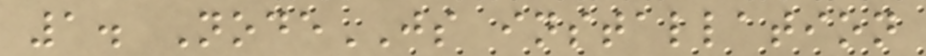1. NodeJS installation
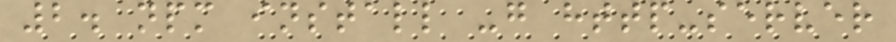2. npm install -g http-server
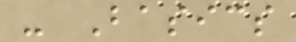- Basics
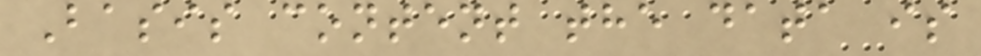Basis content the data is
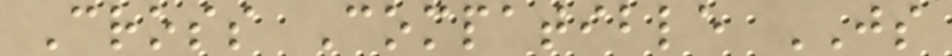Cross Compatible JS
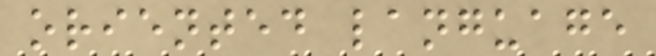oriented language
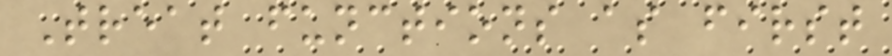Treat functions as first
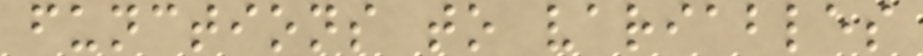functions to variables
